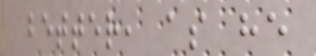better, as he
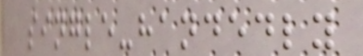single-handedly
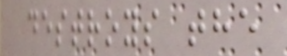destroys the
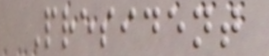President
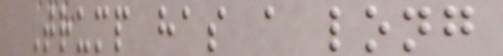Trump has a long
